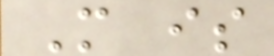M is
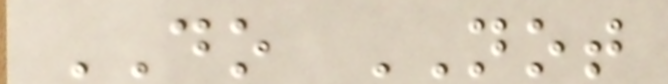DO NOT
